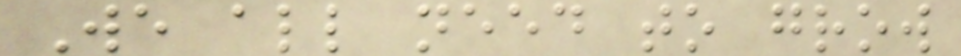We all need to grow
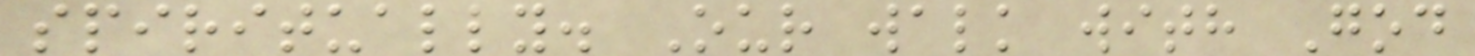spiritually. Our walk with God
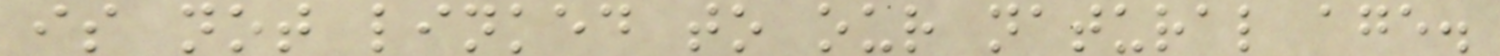is not linked to our natural age.
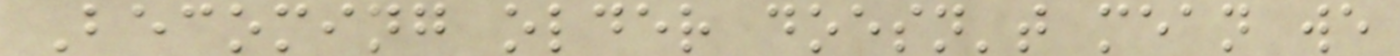Becoming older doesn't mean we
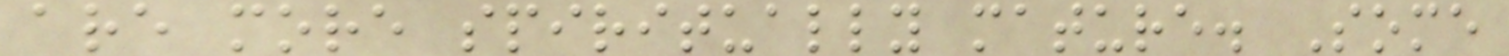are more spiritually mature. Some
